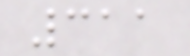311
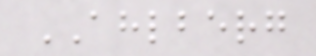AHLBERG
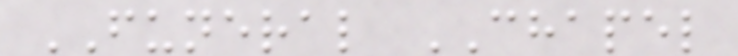FUNERAL CHAPEL
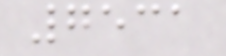7531
